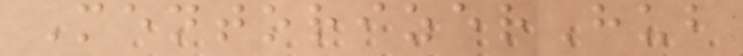MentorizerHub
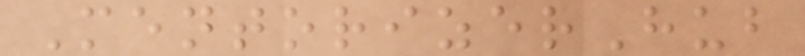MentorizerHub
